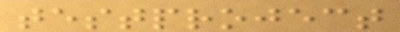testproject
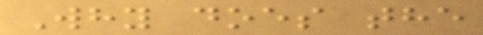Why does the
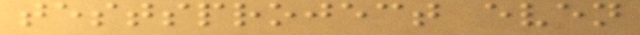testsproject even
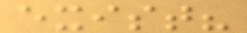exist?
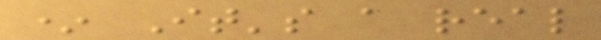* It's a real
